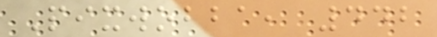Pixwobba, 442
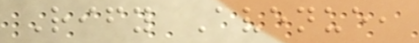Rify Avenue,
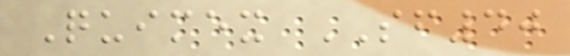Quimex SF40
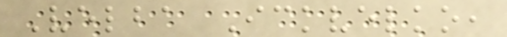Velba Ickvelko,
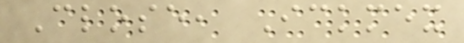Close, Ickmex
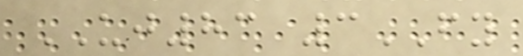UJ83 3FY
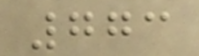773
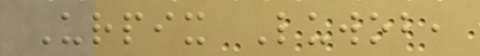Urpix Luwob,
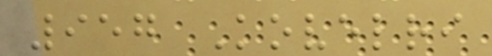957 Kovelri
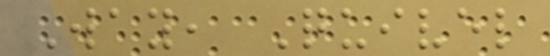Way, Quivel
